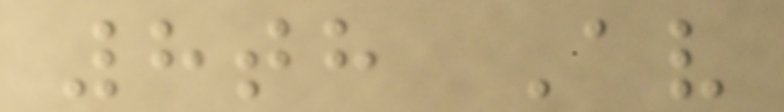8th Av
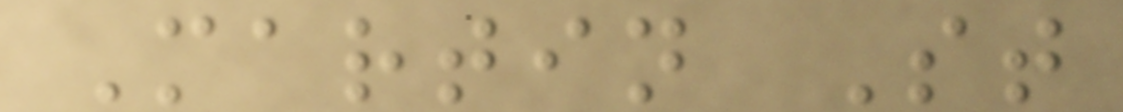Martin St
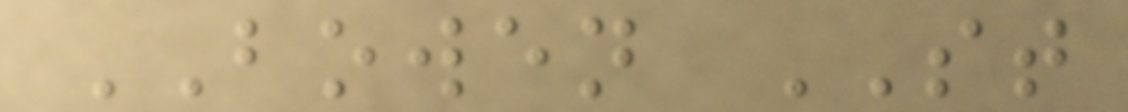BOWEN ST
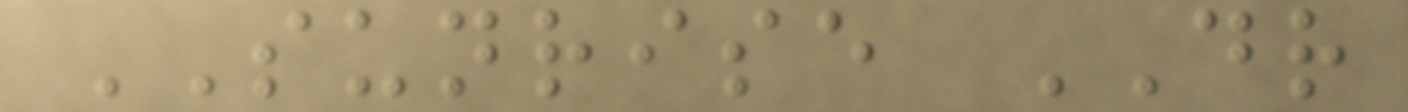SUNRISE DR
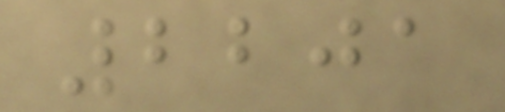2201
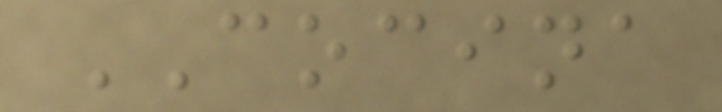COCINA
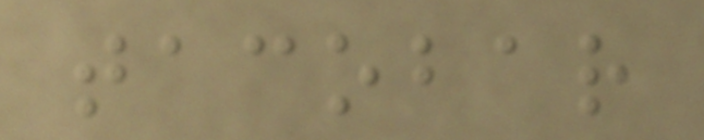tacobar
